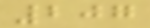207
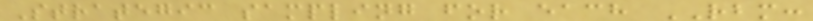Strategic sampling for each RBM:
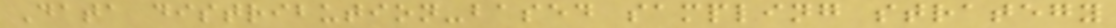Data distribution-based sampling strategy
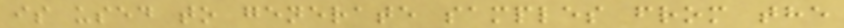is used to generate samples from the
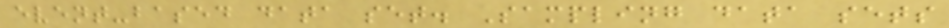event-based data set. Sampling data sets
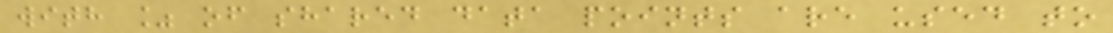with % of shared data points are used to
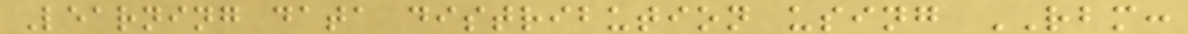Learning data distribution using RBM:
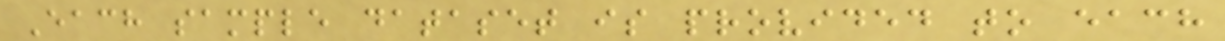Each sample dataset is provided to each
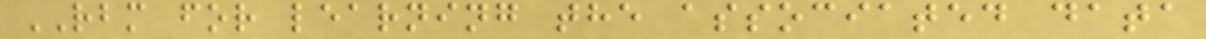RBM for learning the associated data
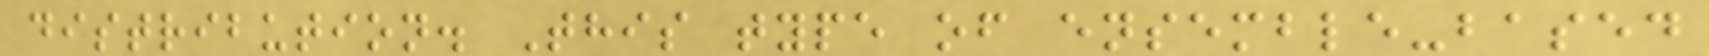distribution. This type of ensemble-based
